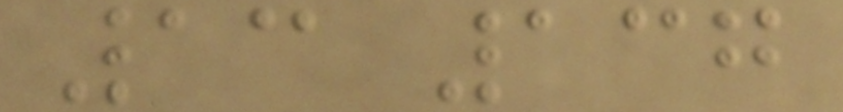13 137
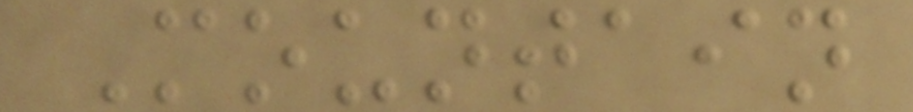Mountain
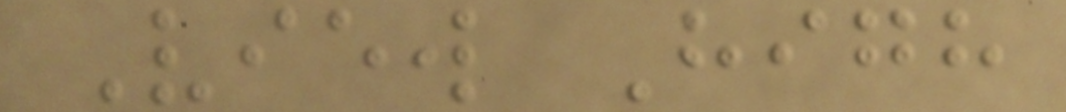View High
